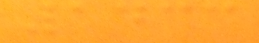1433
